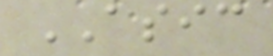ASIC
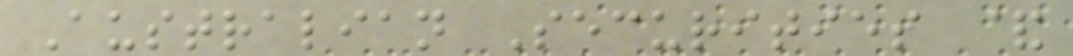Australian Securities &
